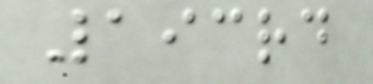193rd
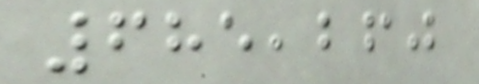685,260
